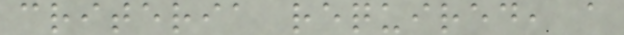criteria required, a
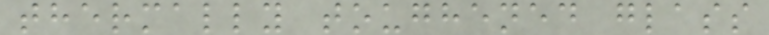thermally toughened glass
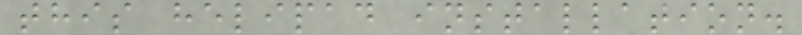this helipad installation.
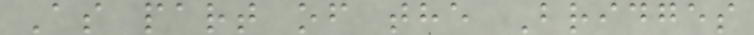As part of the Bridges
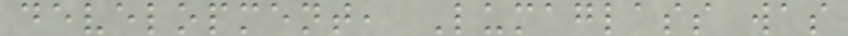development, Lumaglass was
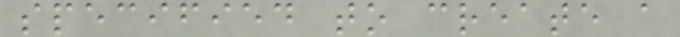specified to create a
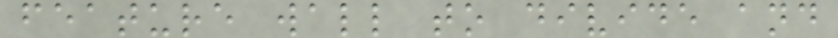feature wall to divide and
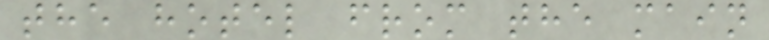the hotel from the main
